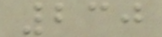230
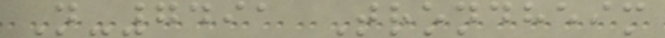N-7491 Trondheim
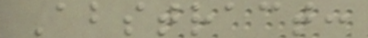Abstract:
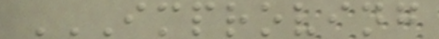IMPROVING
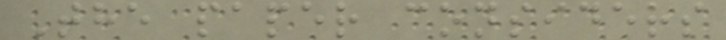The paper considers
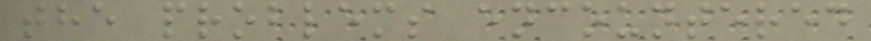the problems encountered
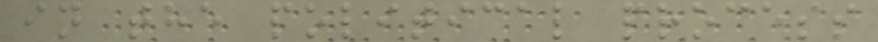in the political process
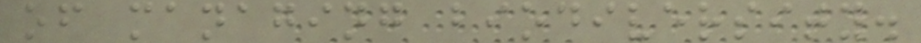of managing biodiversity.
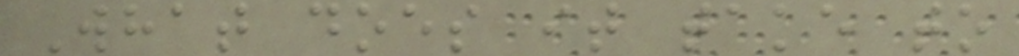What does it take to
